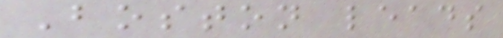Boston leads
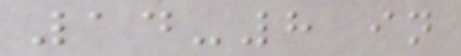14-8 in
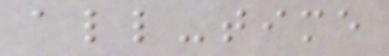all-time
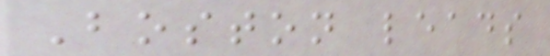Boston leads
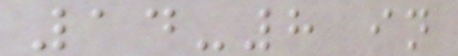14-8 in
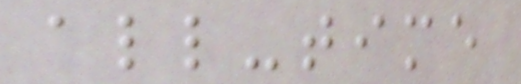all-time
